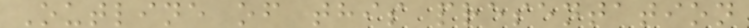Outline of this presentation
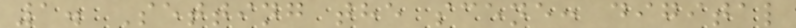1. Setting the scene: digital
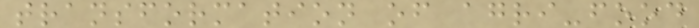transformation of agri-food
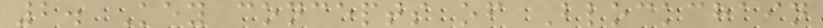2. Key concepts of Blockchain
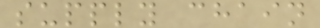supply chain
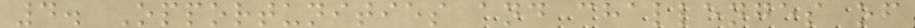4. Opportunities and challenges of
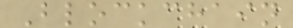Blockchain
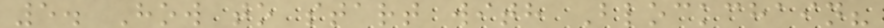5. How to start with Blockchain?
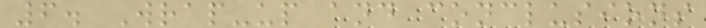6. Wrap-up and conclusions
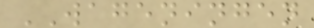WAGENINGEN
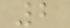2
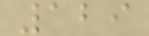129
